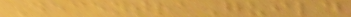DecentraGuild
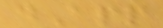dApp
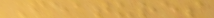Features
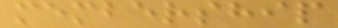membership
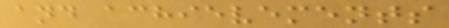and achievements
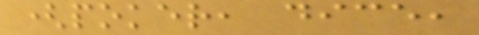(poker, dice,
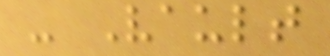- Vault
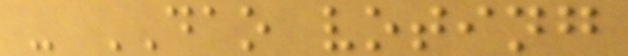- DAO voting
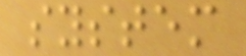system
